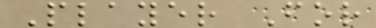Player For
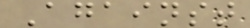Against
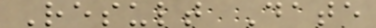Result Date
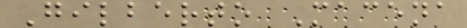Gilberto Macena
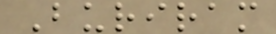Buriram
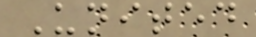United
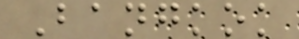Bangkok
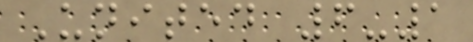United 6-1
